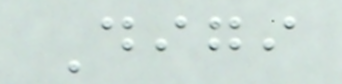Digi
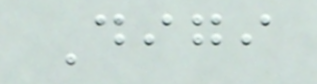Digi
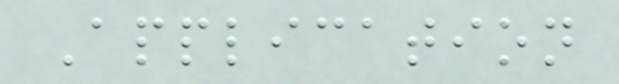Application
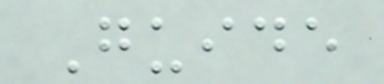Guide
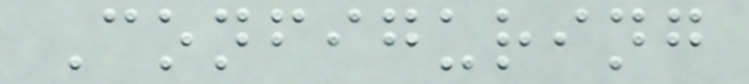Configuring
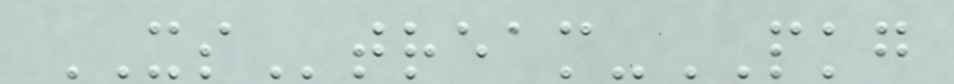XStream-PKG
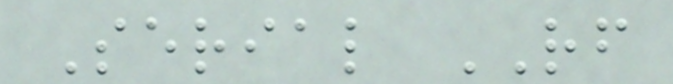Serial RF
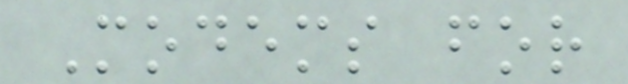Modems for
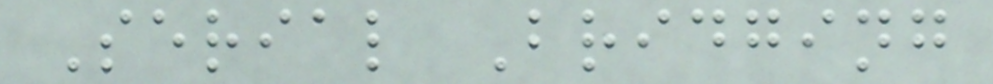Serial Bridging
